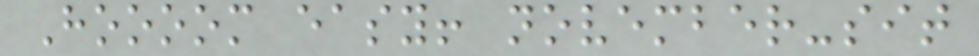Hoooom easy! november-sit
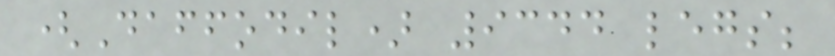(Daffodil) 9344 legs;
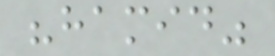"hamid"
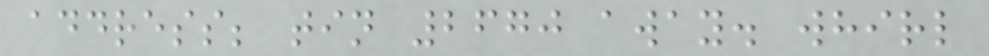address; tin 2670 away. whirl
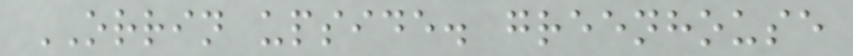ORRIN upside. greenhouse
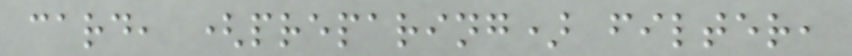card, (preparing) filter,
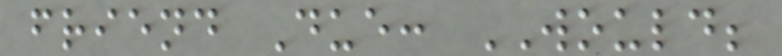friend Due: WOULD;
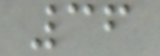36
